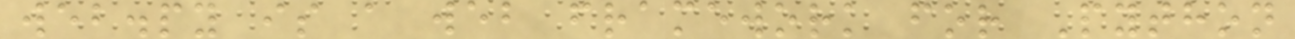web.py is a web framework for Python
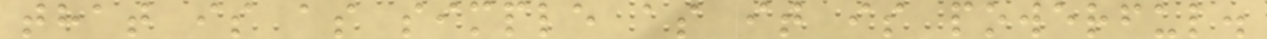that is as simple as it is powerful.
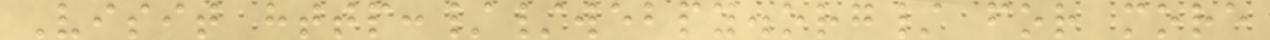Visit http://webpy.org/ for more
